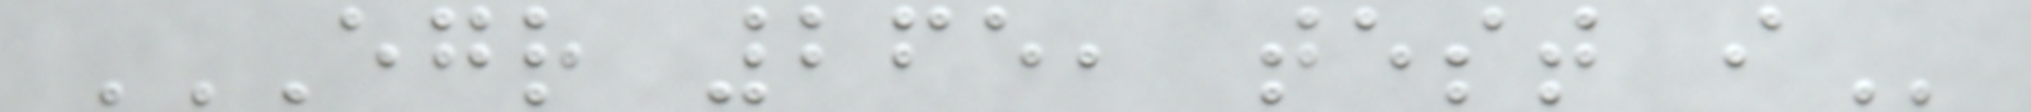EGR 265, TEST I
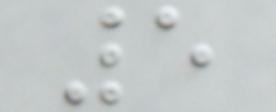5
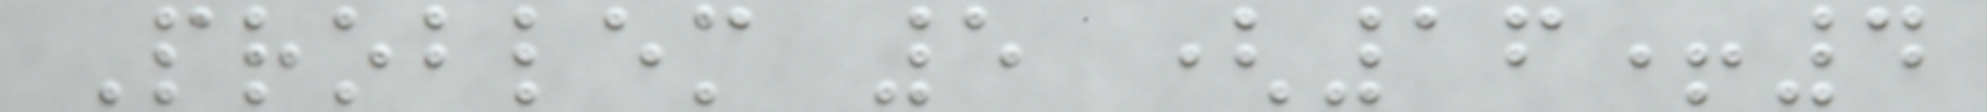Problem 5 (16+4
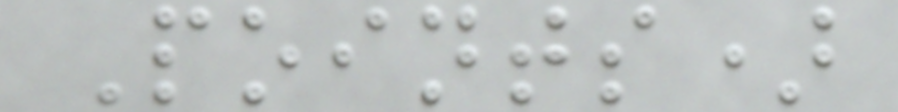Points)
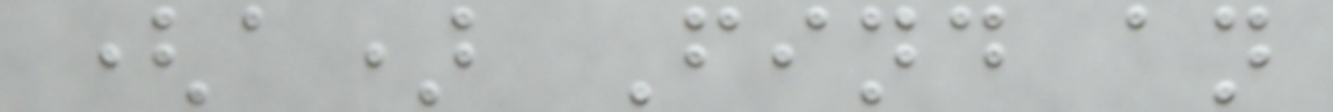(a) Find an
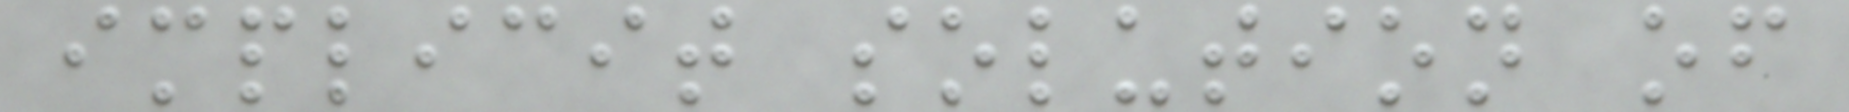implicit solution of
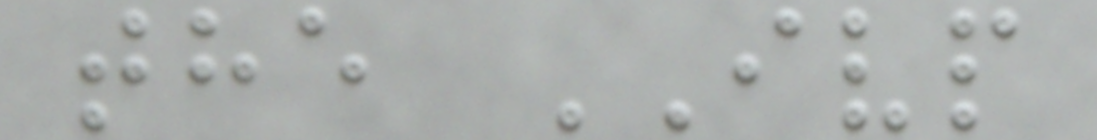the IVP
